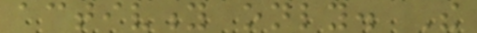activity only. The
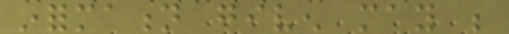information given may be
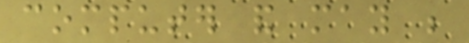computer and may be
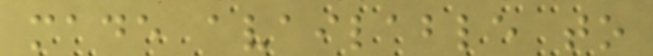made available to
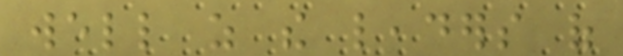well as the leaders of
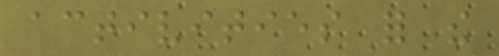activities for the
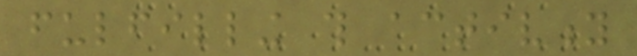fulfilling this activity
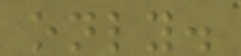only.
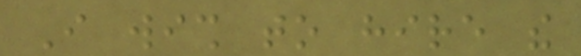I wish to hire the
